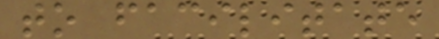to facilitate
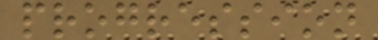progression
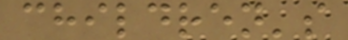children's
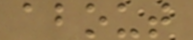about
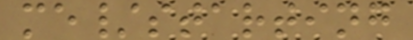me/starting
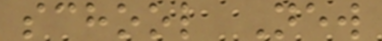school New
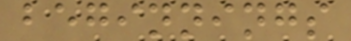beginnings
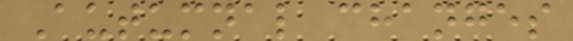Autumnal changes
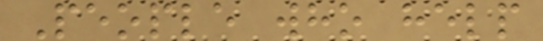People who help
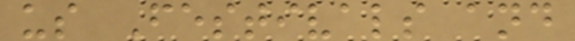us Festivals and
